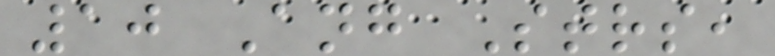10 Ang Strs,
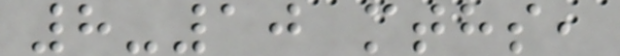8-10 mths,
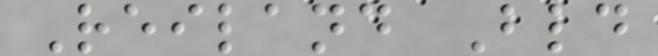Reiland Bld
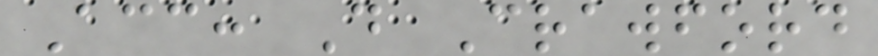Acc: D Crawford
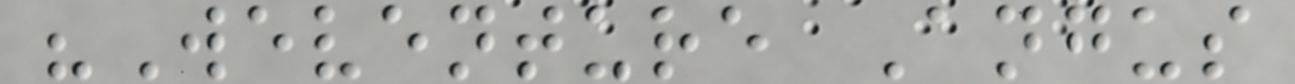"Weventure Angus
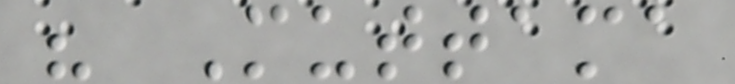" Muttama
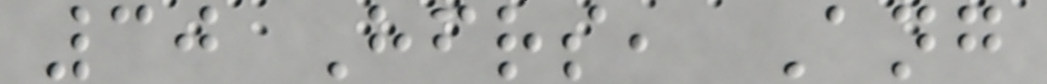30 Hfrs, Ang
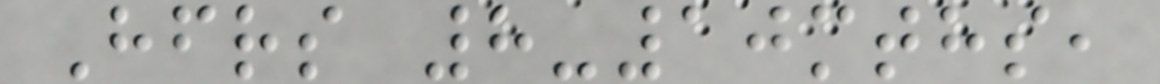Hfrs 8-10mths,
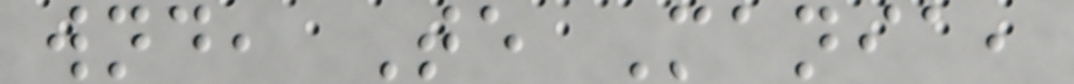wnd, Te Mania,
